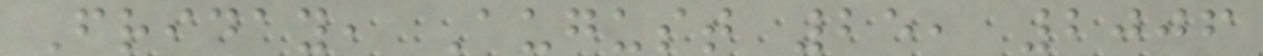Friday, August 25, 2006
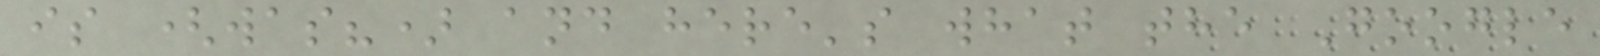is (was?) and here's what the Google
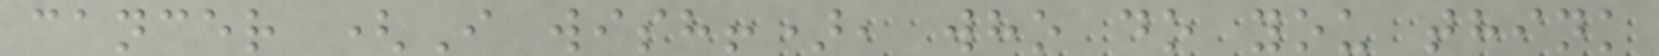cancer (I wish!), who do you think
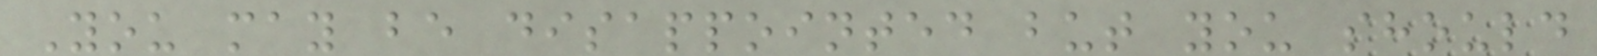You may be disappointed but you should
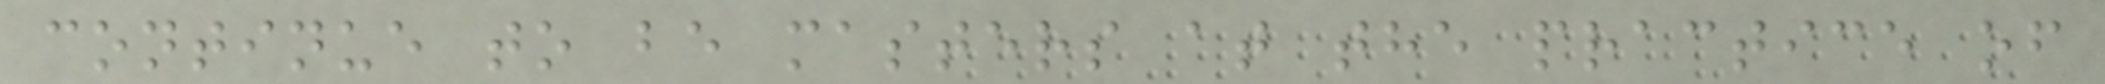continue to be masters at the practice of
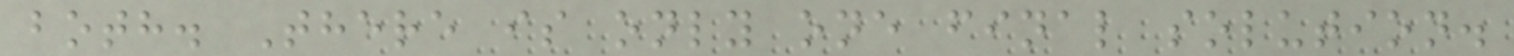both. There is only one final solution.
